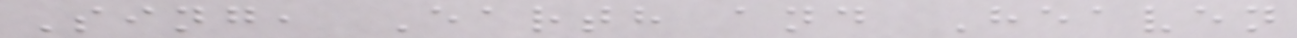Sing, Earth and Heaven
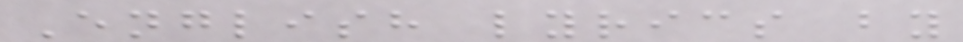English lyrics by
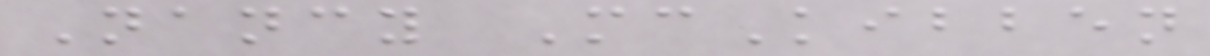Nancy McKibben
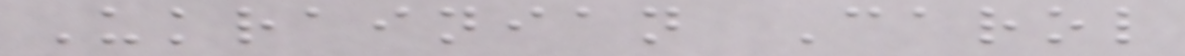Ukrainian Carol
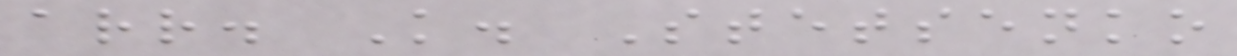arr. K. Stetsenko
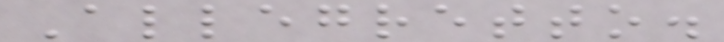Allegretto.
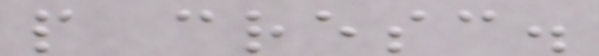p cresc.
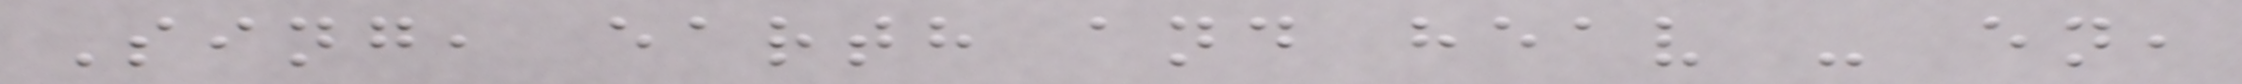Sing, earth and heav - en,
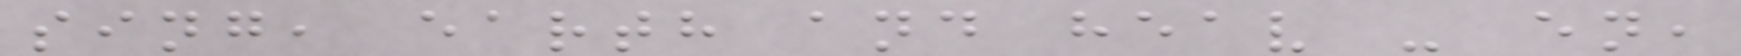sing, earth and heav - en,
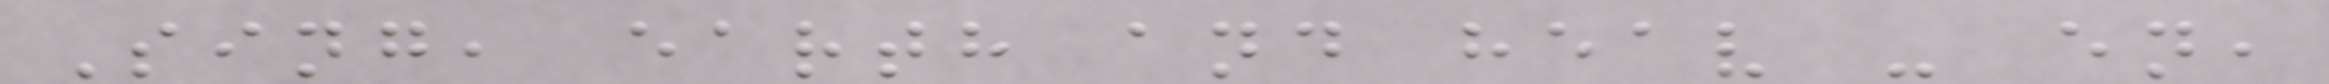Sing, earth and heav - en,
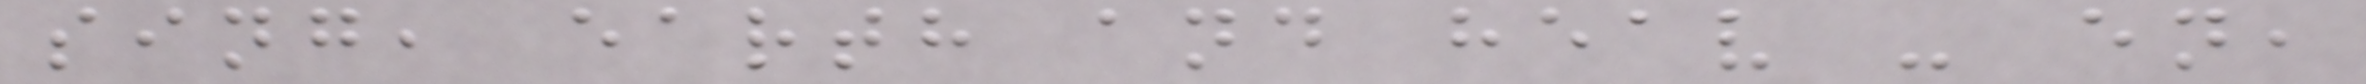sing, earth and heav - en,
